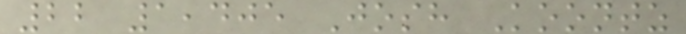22 1,405 Josh Koontz
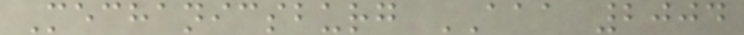Mechanicsburg AAA 2004
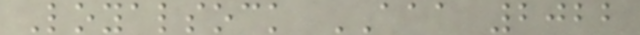Loyalsock AAA 2022
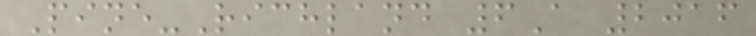Pine-Richland 6A 2016
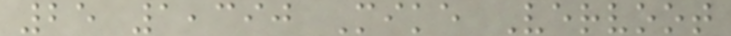25 1,390 Mike Vervoot
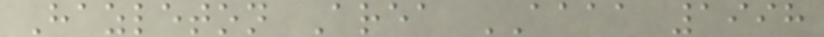Hazleton Area AAAA 1998
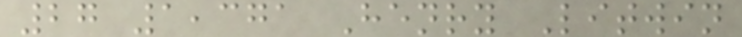27 1,371 Henry Litwin
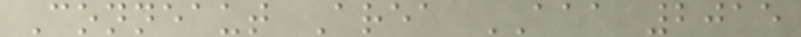Conneaut Area AAA 2015
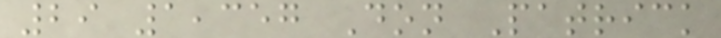29 1,357 Don Patrick
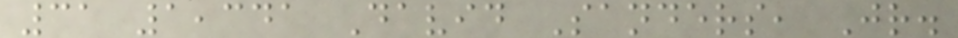31 1,341 David Sanders, Jr.
